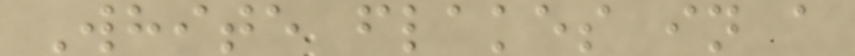White flakes in a
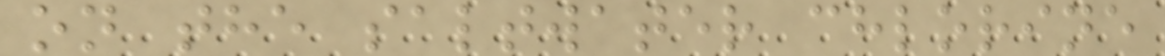on the saltwater chlorine
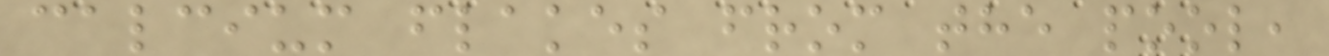calcium flakes from the pool,
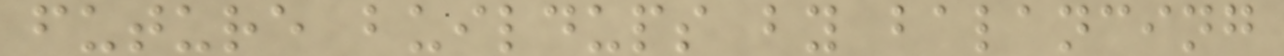future buildups by balancing
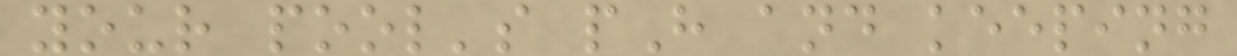your pool's pH and keeping
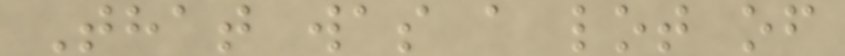That was a lot of
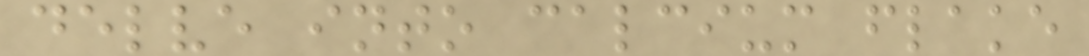delve into calcium flake
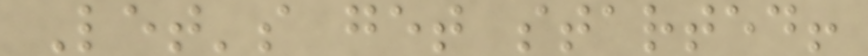Let's get started!
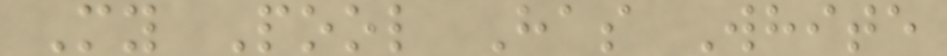My Pool Has White
